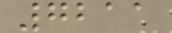7211
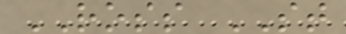ROSS ST
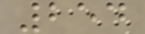254
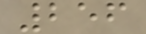256
